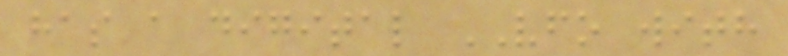has a digital VFO with
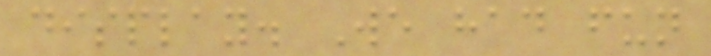display. We had fun
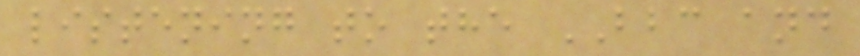listening to the BBC and
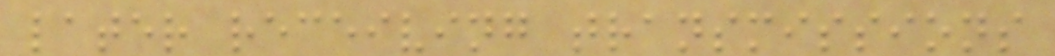later receiving transmissions
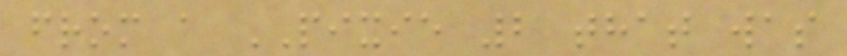from a PIXIE 2 that was
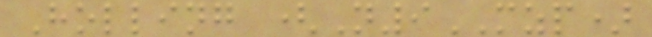Holling (N9MZP)
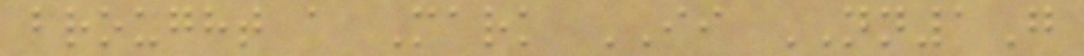brought a Mark II NN1G
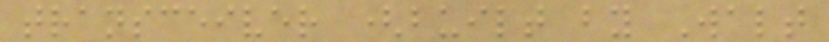transceiver (built by Walt
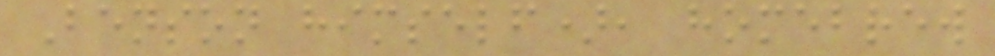Benson himself), homebrew
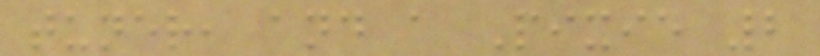tuner, and a Pixie 2
